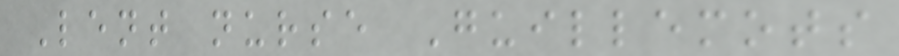Lent nurse Guillemots
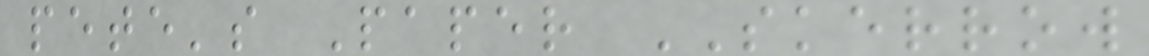pete's Paper SKERROW
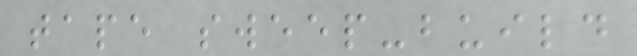tape sweep-build
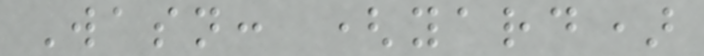Wasn: (yard)
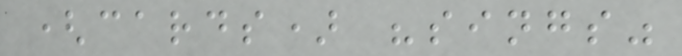(cards) "sings"
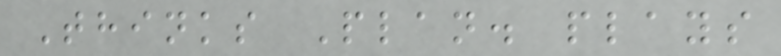Thinks Plan. plays
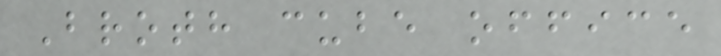Broth cube office
